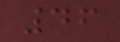46
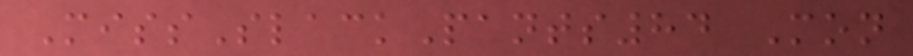MissSlackPants84 Mon
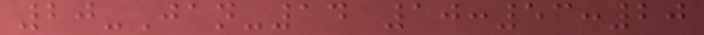20-Jan-14 10:53:20
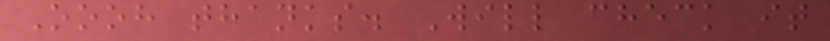Oooh thanks. Will check it
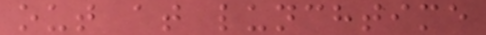out at lunchtime
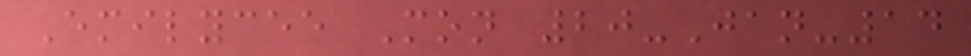Emilycee Mon 20-Jan-14
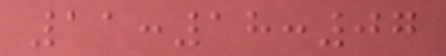11:18:07
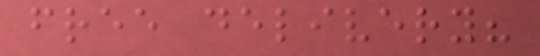free delivery?
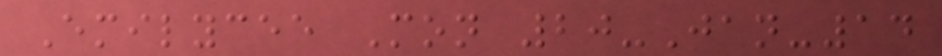Emilycee Mon 20-Jan-14
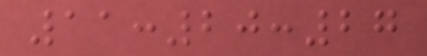11:20:27
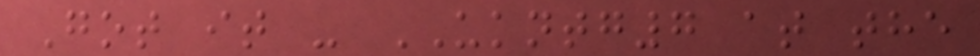Got it - UKNTG7 at the
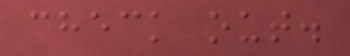check out.
